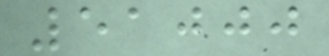51000
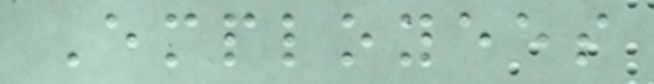Employees
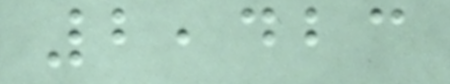2,423
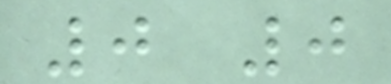0 0
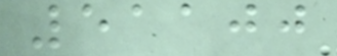51100
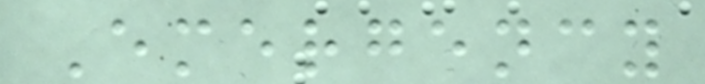Emergency
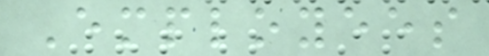Employees
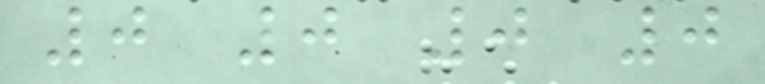0 0 0 0
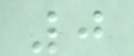0
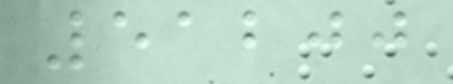51200
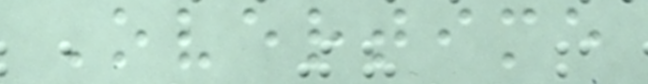Overtime
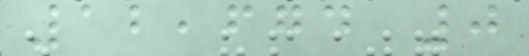12,674 0
